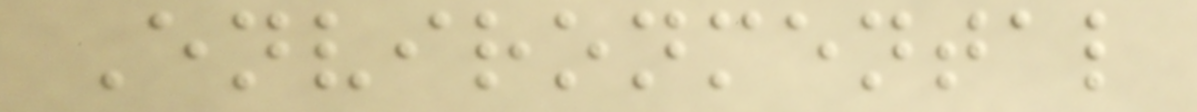Environmental
